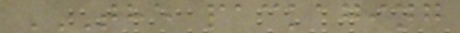THE PACKAGING
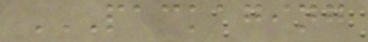PACKAGING
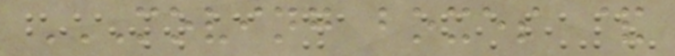MOVING BOXES &
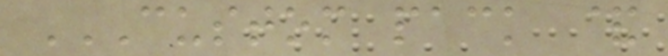CUSTOM PACK &
